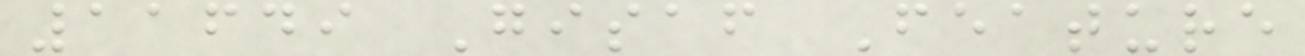11649 Gisaf Feature
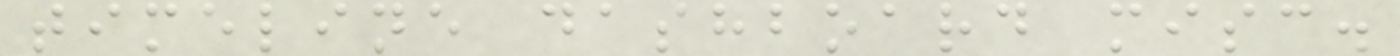timeline dashboard misc.
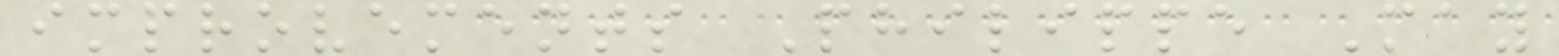improvements Philippe May
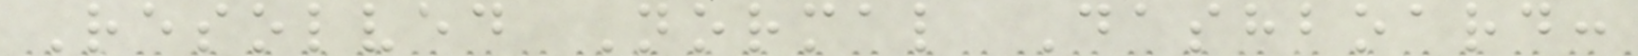Resolved Normal Dashboard:
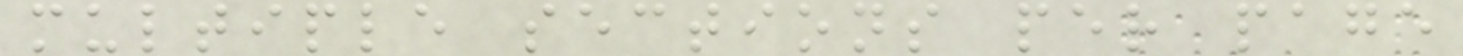multiple sections per page
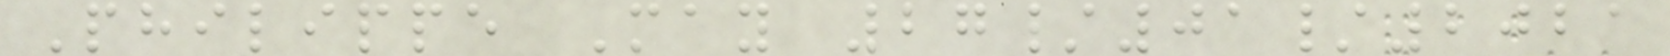Philippe May 27/01/2021
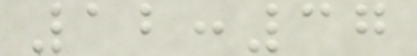12:37
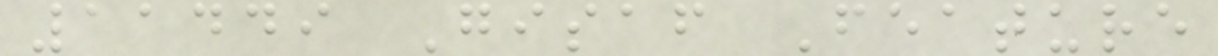11449 Gisaf Feature
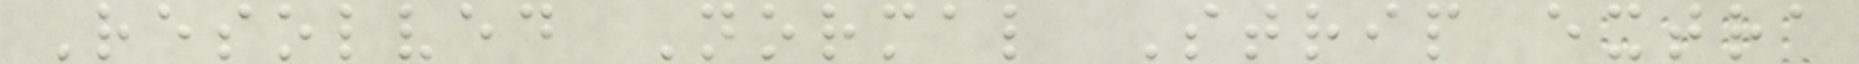Resolved Normal Strip extra
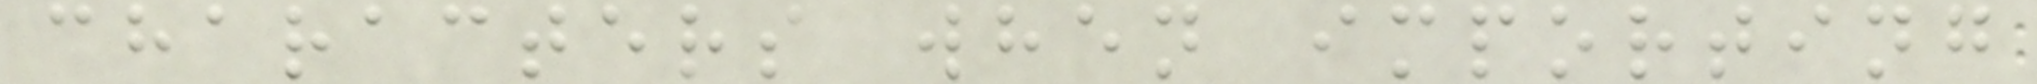characters when importing
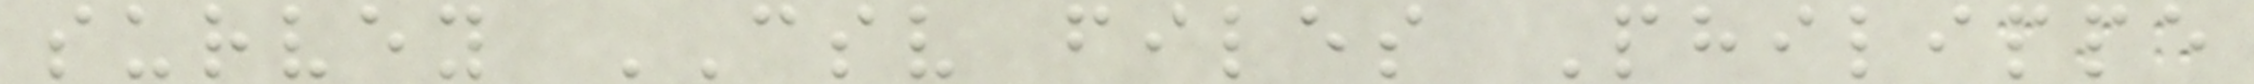survey CSV files Philippe
